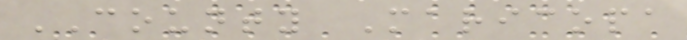COUNTY Maricopa
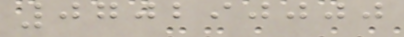070290000
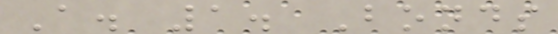A. 1. Bonds
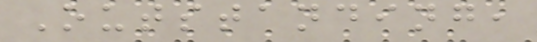Outstanding,
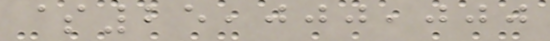$25,000,000
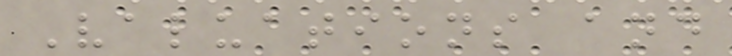Valuations and
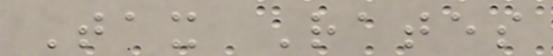Tax Rates
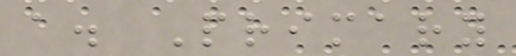a. Primary
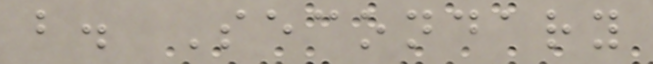b. Secondary
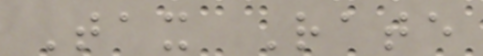Tax Rate
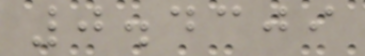0.4309
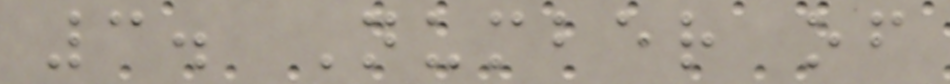3. Number of
